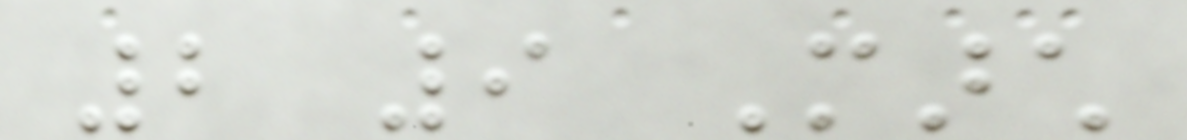2 9 March
